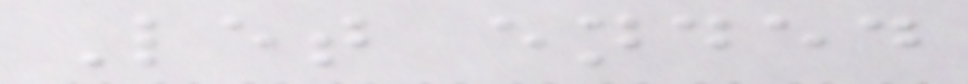Let ended
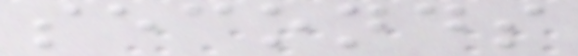seconds
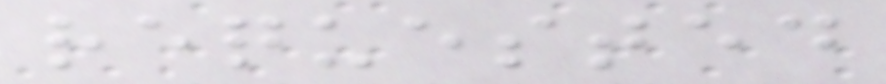requested
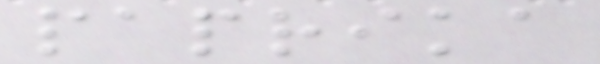paprika
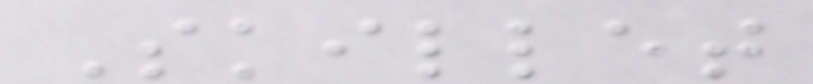Skillet
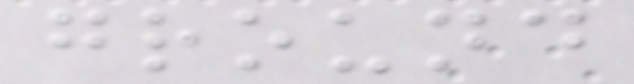ground
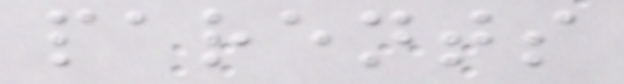parents
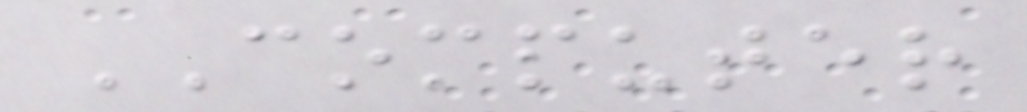COMPUTER
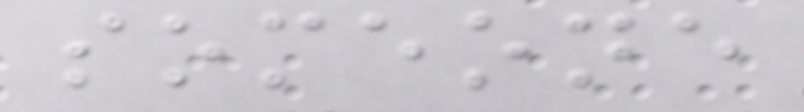someone
